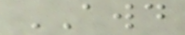AWD
